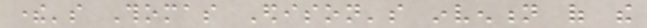there's Thomas Edison's invention of the
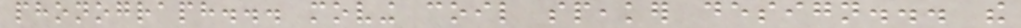phonograph... moving coil speaker design... the
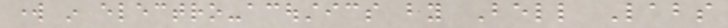work in electro-acoustics by Bell Labs
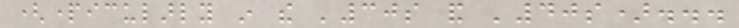(particularly in the '30s and '40s)...
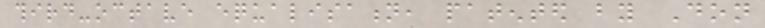third-octave equalisation, patented by Don
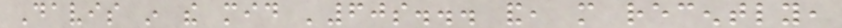Davis in the mid '60s... and, more recently,
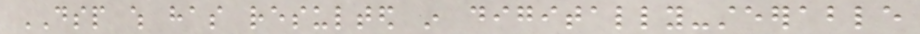DSP which has resulted in digitally-steerable
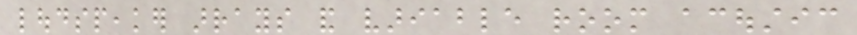loudspeaker arrays and variable room acoustic
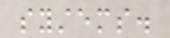systems.
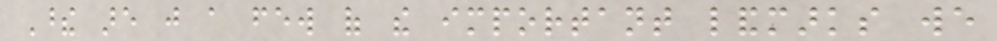These are just a few of the important landmarks we
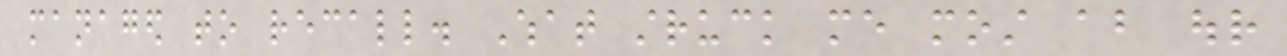managed to recall. What struck me most about our
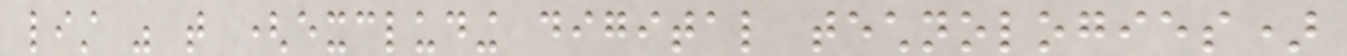list was that (excluding digital technologies)
